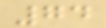74
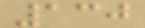130
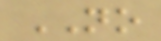NO
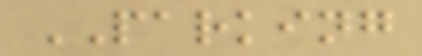PARKING
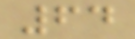64
